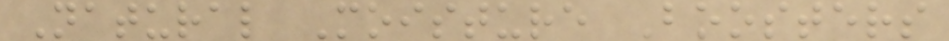Natural Moisture Boosters
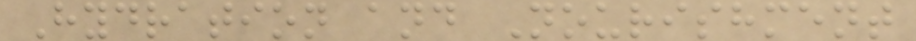Hydration and Nourishment
